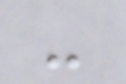-
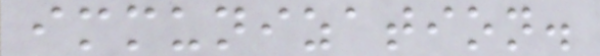immunization.
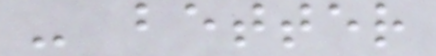- better
